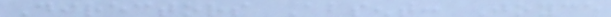Directors Absent: Joyce
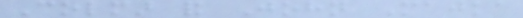Colmar and John Majka
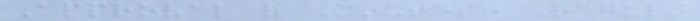Approval of Minutes: Regular
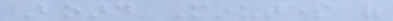Board Minutes of
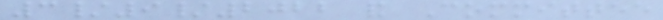3/9/2022 and Committee
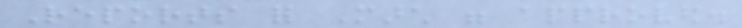Reports for March were approved.
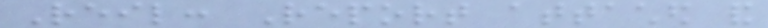Reil: Report attached and
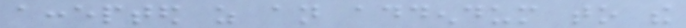accepted as an addendum to the
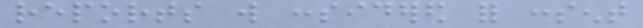reports will considered for consent
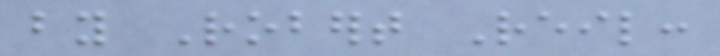by Robert Reil:
